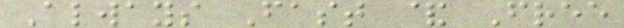Always Fast & Free
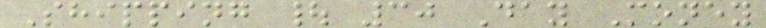Shipping | 30 Day Money
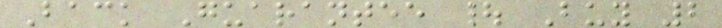Back Guarantee | Buy 2
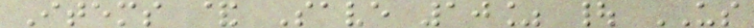Items & Save 10% | US
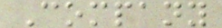Company
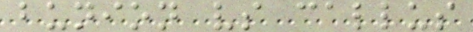bunion vs callus
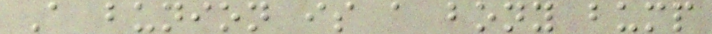A bunion is a bony bump
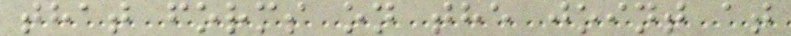that forms on the joint at
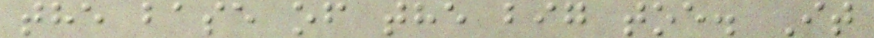the base of the big toe. It
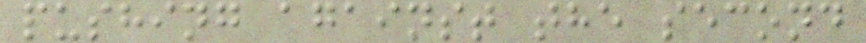pushing against the second
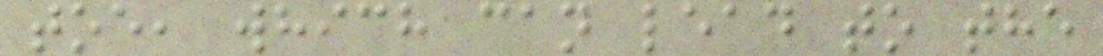toe, which can lead to the
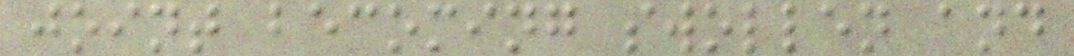joint becoming swollen and
